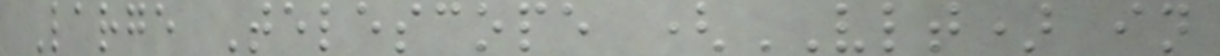Large Telescope (VLT) in
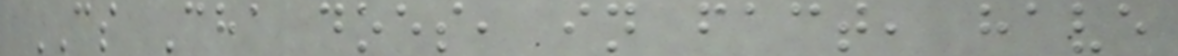CS Cha does, in fact, have
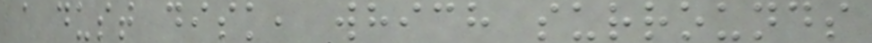a dust disk, which surrounds
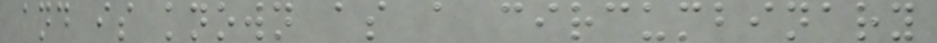and is known as a circumbinary
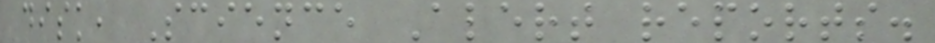disk, Science Alert reports.
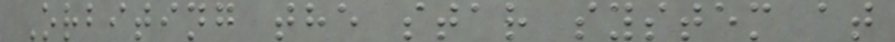Orbiting the star system at
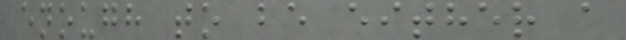enough to be either a
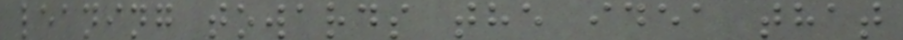leaning towards the idea that
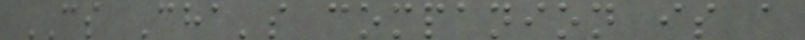CS Cha's companion is a
